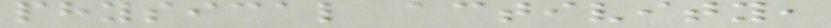physical activity,
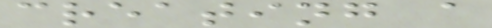creating a
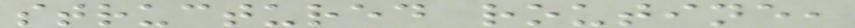structured routine,
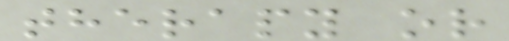therapy or
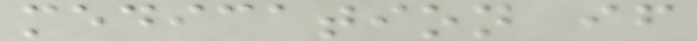medication if
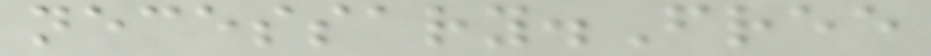necessary.Free
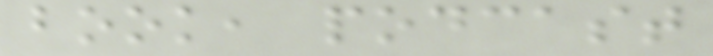book, podcast
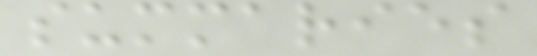summaries
